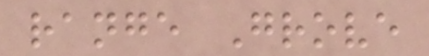range Grove
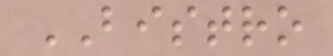BISTRO
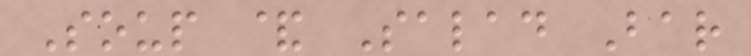Soup & Salad Bar
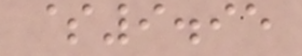$9.95
